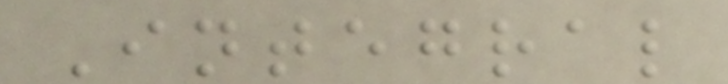Integral
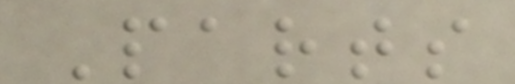Parts
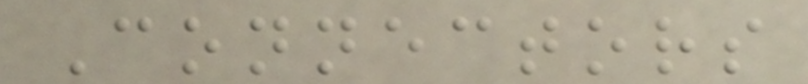Connectors
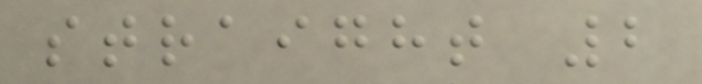straight 2
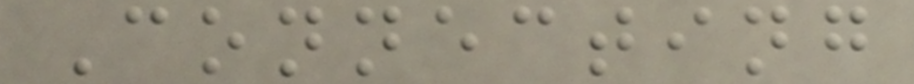Connecting
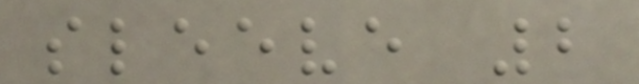sleeve 2
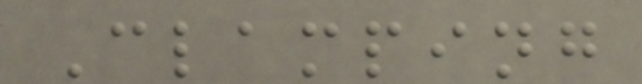Clamping
